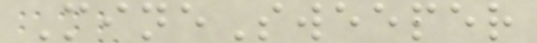MineSweeper
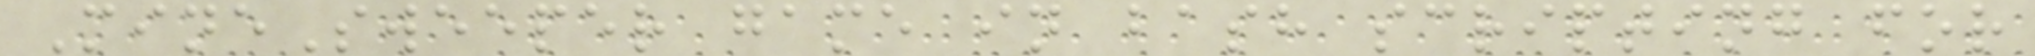MineSweeper game in bash scripting for
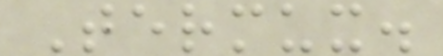Termux.
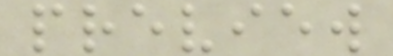preview
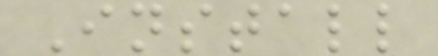Install
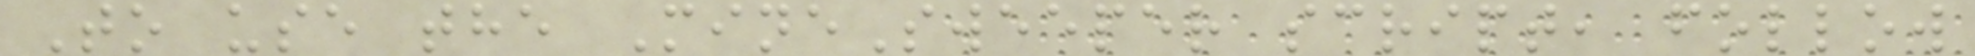To use the MineSweeper script, follow
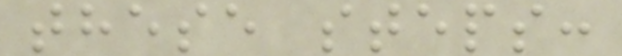these steps:
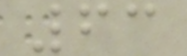63
